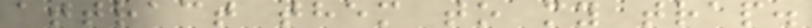attract them to my trap.
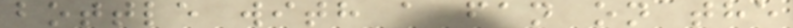bottle with a fan on the
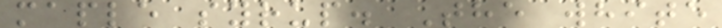maple syrup. The white
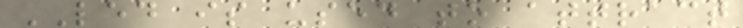LED is used to attract
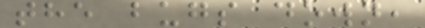the bugs down,
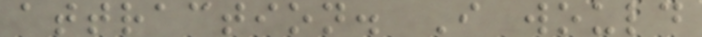attraction. I would
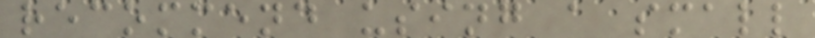recommend using a small
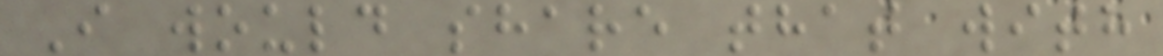I would share that with
